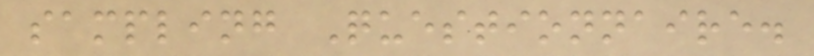sampling Questionnaire.
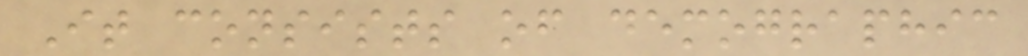It consists of demographic
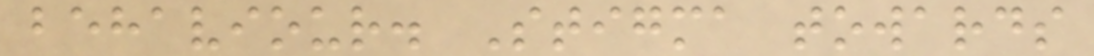behaviour. Stigma towards
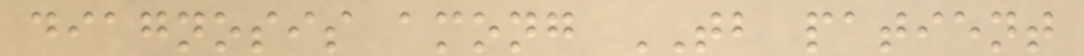diagnosis among TB patient
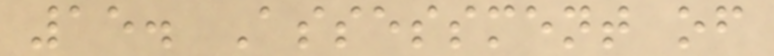15. Assessment of
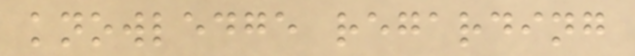knowledge regarding
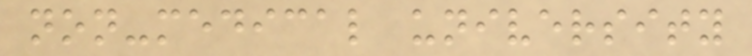non-medical university
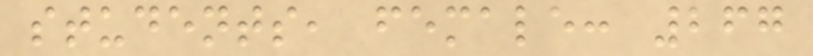students, female: 267
